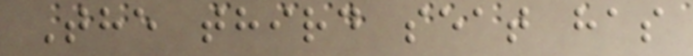The third seat has
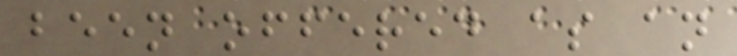been offered as an
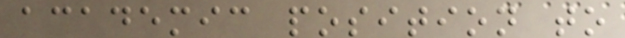academic position to
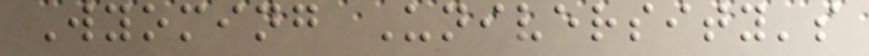Wyoming University's
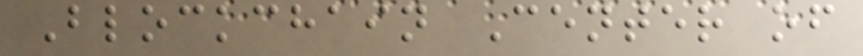Blockchain Center of
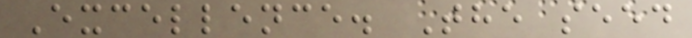Excellence. The seed
